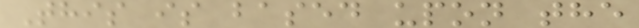This is based upon the
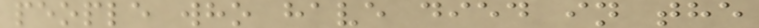people who have died in the
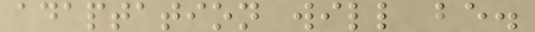adaptation will be.
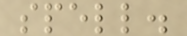spell.
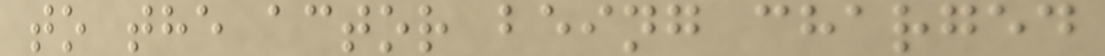to the actor being charged
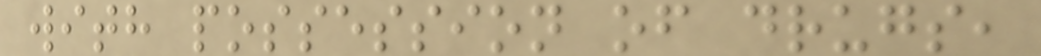with possession of drugs,
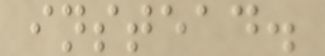instead.
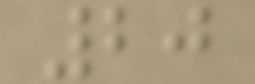20
